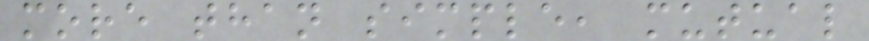more than simple, mutual
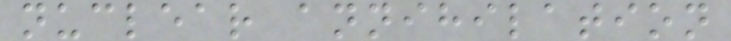nuclear annihilation
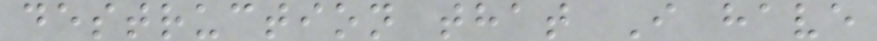destruction that I have
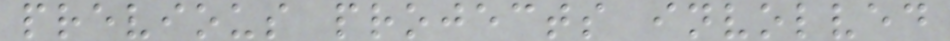previous projects involved
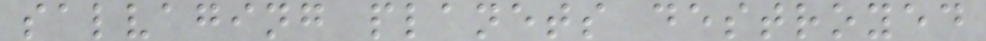salvaging planets destroyed
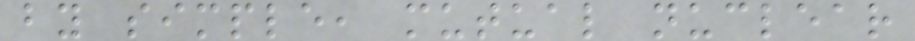by simple, mutual nuclear
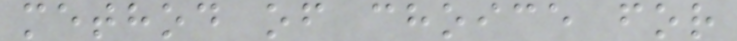method of choice for
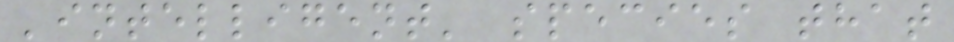'intelligent' species that
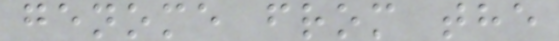genome from the
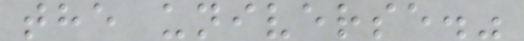the universe."
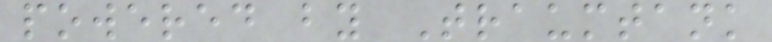powered by Traumtank
